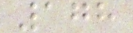178
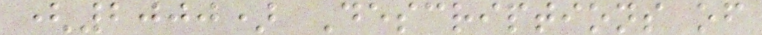(2000) Descriptions of
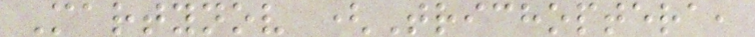Martynov (Trichoptera,
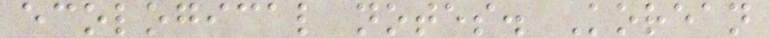ecological notes. Korean
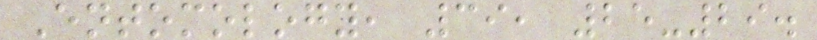Entomology, 39, 25-29.
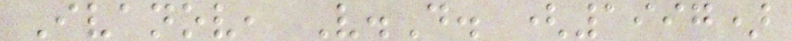Ivanov, V.D. (1997)
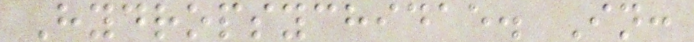Hydropsychidae. In:
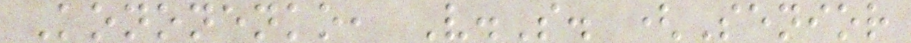Kononenko, V.S. (Senior
